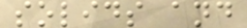solids and
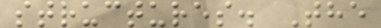structures. The
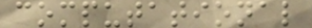computational
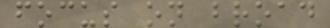focus on broad
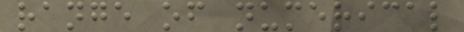range of numerical
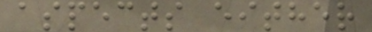aspects either
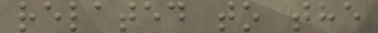related to the
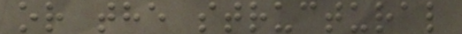or the structural
